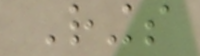Rings
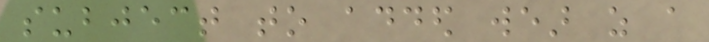subject to added wear as a
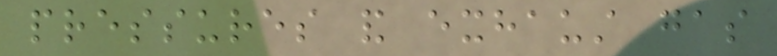pressures and exhaust gas
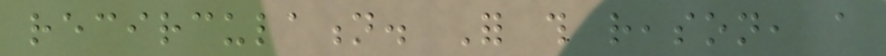recirculation. For this reason, a
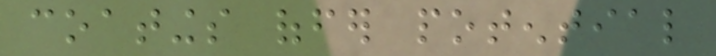coatings offer potential
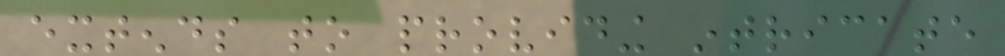extends to providing intricate
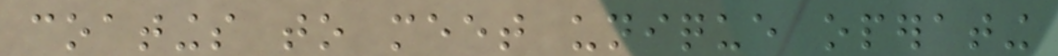coatings to meet unique operating
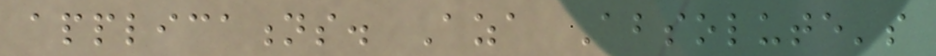applications. Aza Absolute's
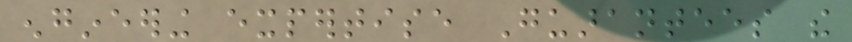engineering expertise Guarantees the
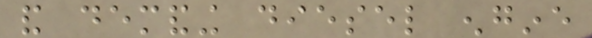and demanding diesel engine
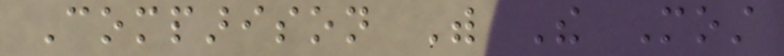Comparison With The Most
